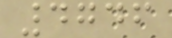4746
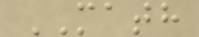MATH
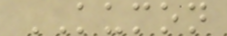KUMON
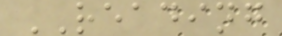READING
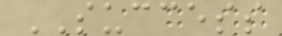SUCCESS
